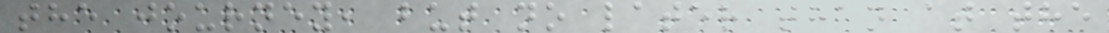the journey, but no later than at the
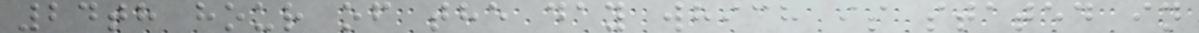24th hour of the day which is stated in
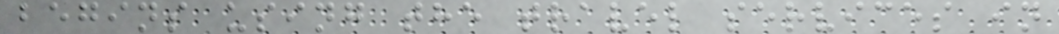begins using the travel services in
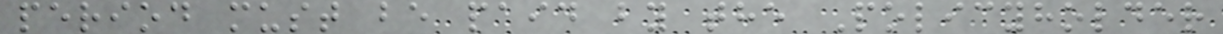period must be paid by the Policyholder
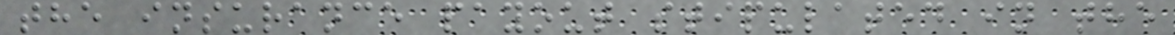the insurance payout stipulated in the
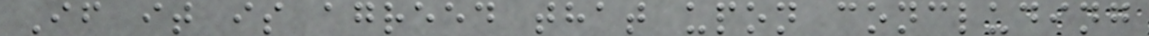If it is agreed that upon concluding
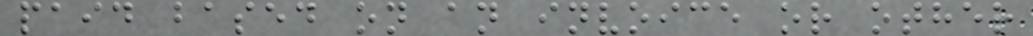paid based on an invoice or other
